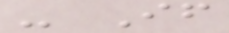- If
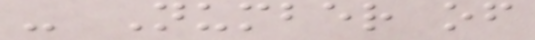- Number of
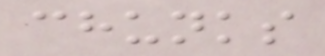chunks
